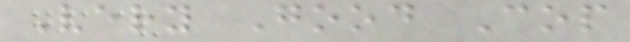Very Good Cop
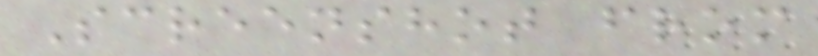Screenshot from
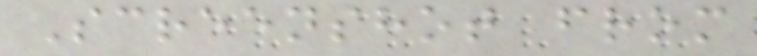Screenshot from
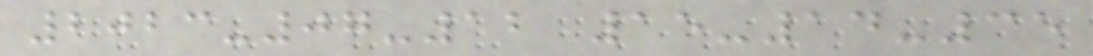2023-07-12 15-14-35
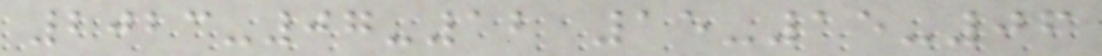2023-07-12 15-15-06
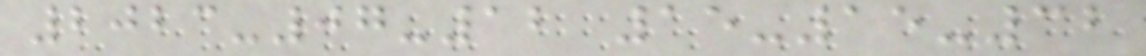2023-07-12 15-15-32
